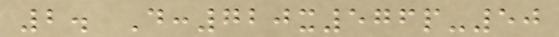2. D:720x576p-50
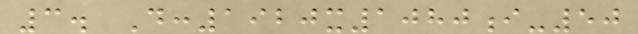3. D:1920x1080i-50
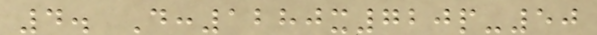4. D:1280x720p-50
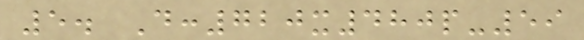5. D:720x480p-59
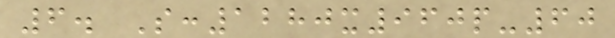6. S:1280x960p-60
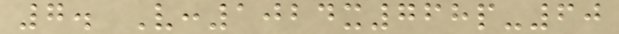7. V:1024x768p-60
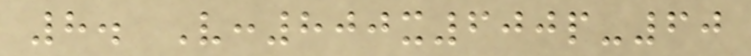8. V:800x600p-60
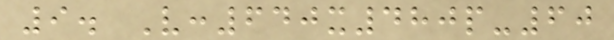9. V:640x480p-60
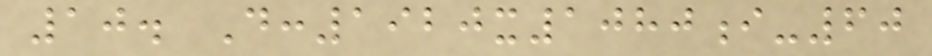10. D:1920x1080i-60
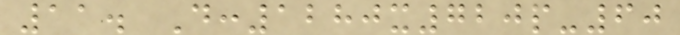11. D:1280x720p-60
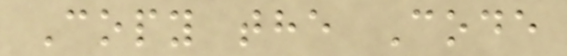Copy the Code
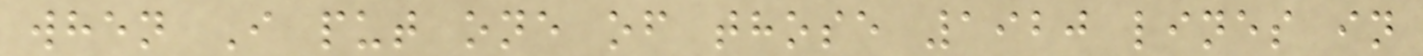when I put one of those 1920 lines in
